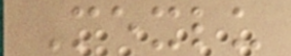Mexlu
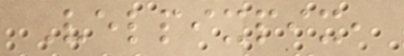Velpixpix,
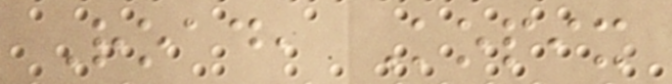Road, Kopix
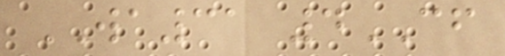WA31 4CF
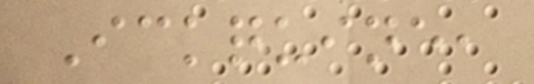Ickquine,
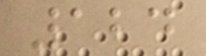124
